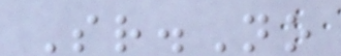Sr.No
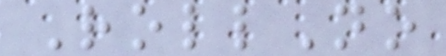RollNo
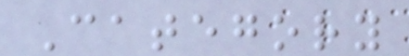Category
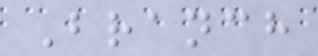Branch
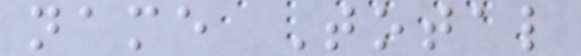name Total
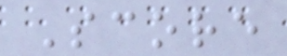Score
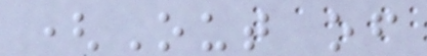(Out of
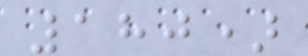180)
